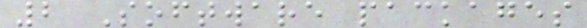2 Software packages
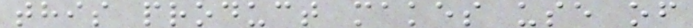this product makes use of
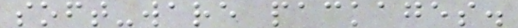soft-ware packages.
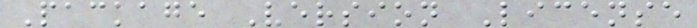Package Version License
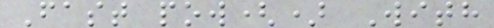Fast pow() With
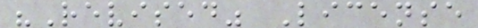"Revised" License
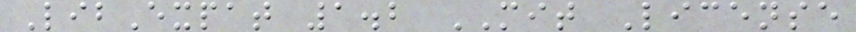LibExpat 1.2 MIT License
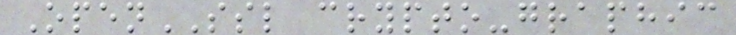OpenSSL crypto-graphic
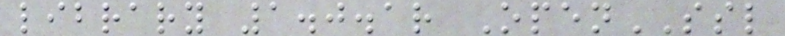library 1.0.1r OpenSSL
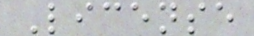License
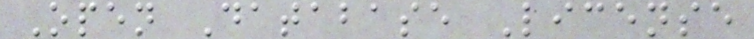Open Database License
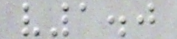v1.0
